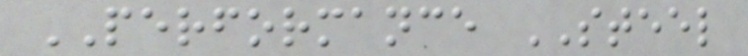PERFORMANCE STEEL
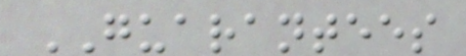GUARANTEES
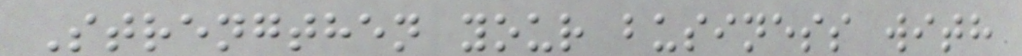Strengthen your business with
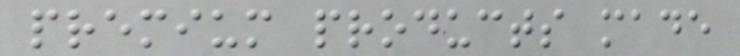premium products made
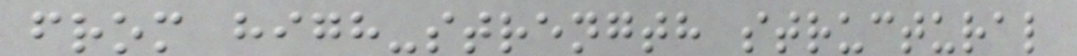from high-strength structural
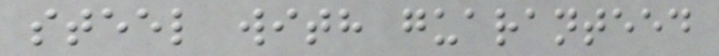steel with guaranteed
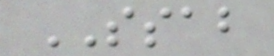SSAB
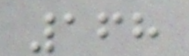168
